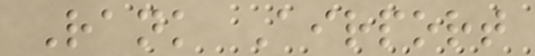Rank Airport
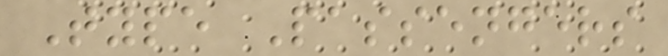Type Passengers
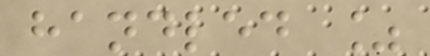handled %
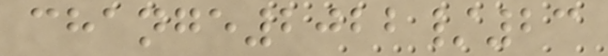change2022/23
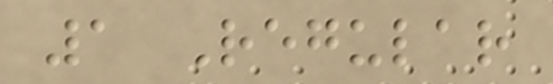1 Regular
